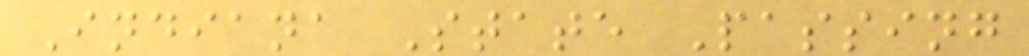Indiana State Passing
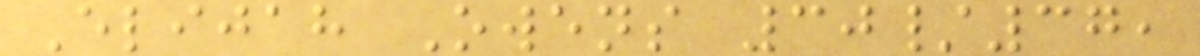Elijah Owens 30/37,
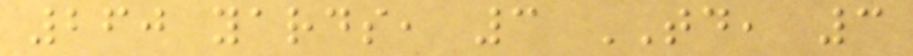260 yards, 3 TD, 3
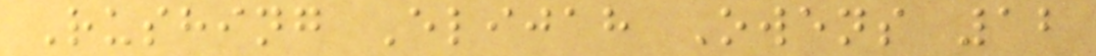Rushing Elijah Owens 12
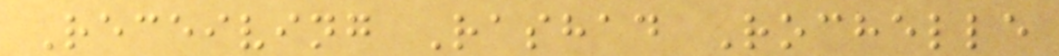Receiving Rashad Rochelle
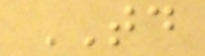TD
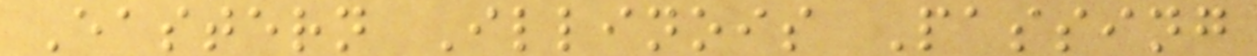Eastern Illinois Passing
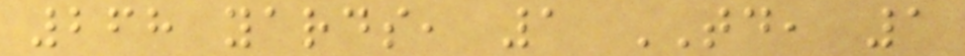268 yards, 1 TD, 1
